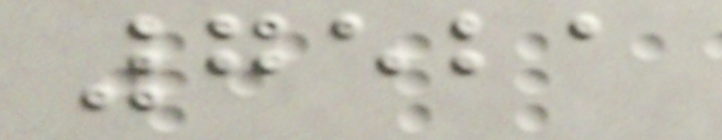7521
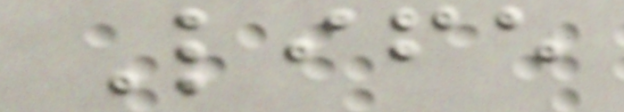Life
